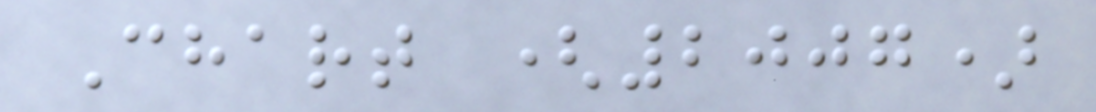Chart (2007)
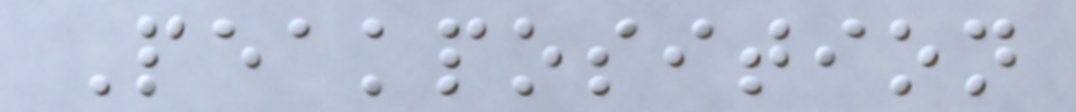Peakposition
